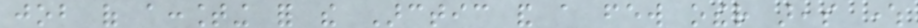job of accounting for the Arctic and a few other areas where
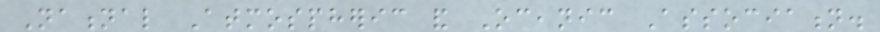National Atmospheric and Oceanic Association.
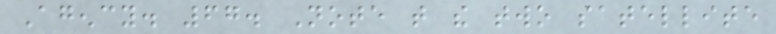Agency. 67. Note that the two satellite
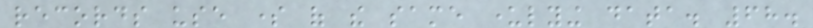records use some of the same underlying data. 68.
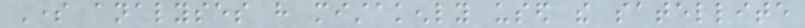Some analyses have mistakenly used the satellite
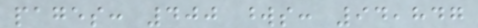pages: 400 words: 94,847
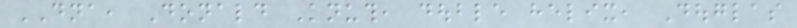DNA, Donald Knuth, double helix, Douglas
